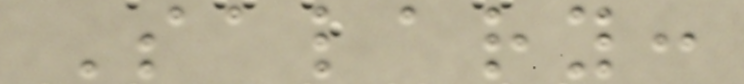Salary:
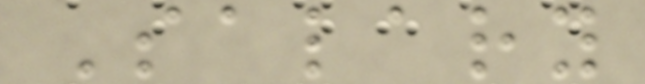Salary
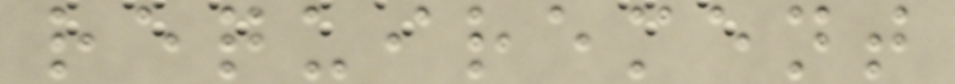requirement
